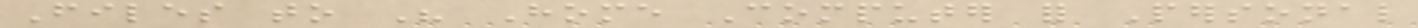Files to His Home Computer for Personal
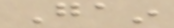Gain
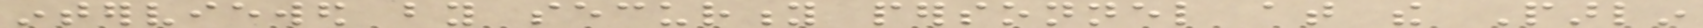interviewed by security personnel at the Parlin
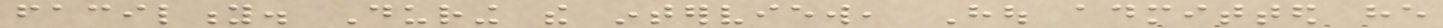facility. During the interview, Hou admitted he
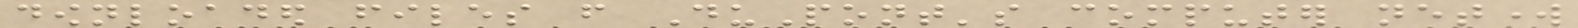downloaded files from DuPont's computer network
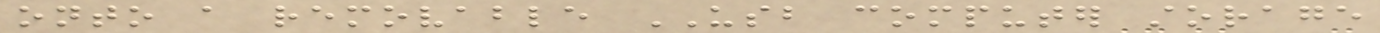onto a removable USB computer storage
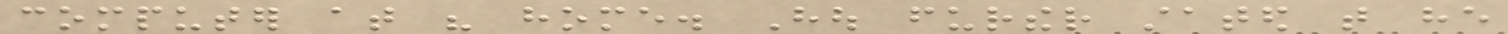computer at his home. Hou further stated that he
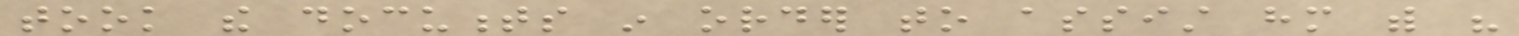took the documents in order to assist him with his
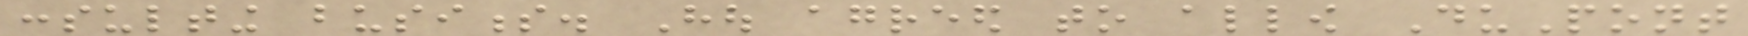consulting business. Hou agreed to allow DuPont
